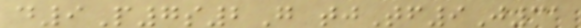d9P7s2G tjTf9J31
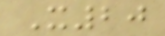X20
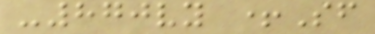-870vy +Sf
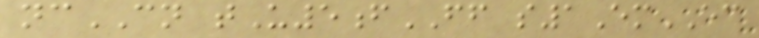ncCN tU5fFF s1EmEC
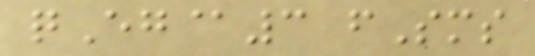qEg@3 fSms
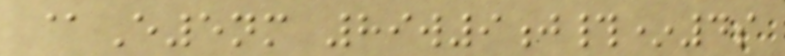@E5nm 89w9j#*4s
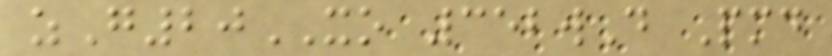zG20XO 352wD Pmd
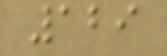129
